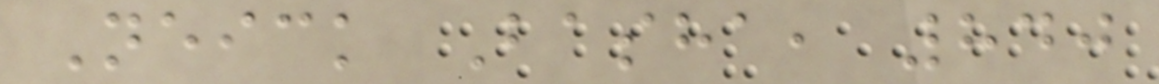Neick Basha, 840
